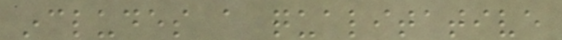includes a qualitative
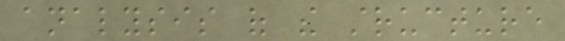analysis of the structure
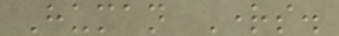Human Rights.
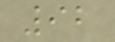92
